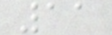11
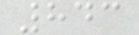843
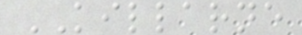KILLARNE
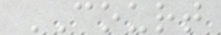COURT
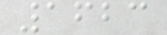1623
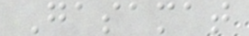Gasamat
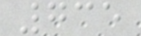735
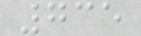735
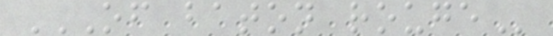OF BATON ROUGE
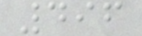496
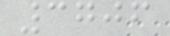3706
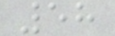58
